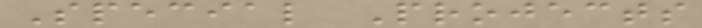Special Projects
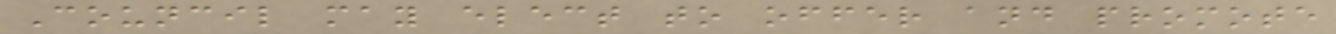Council may elect to offer and promote
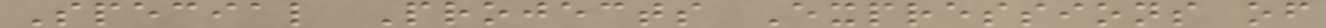Special Projects Expressions of
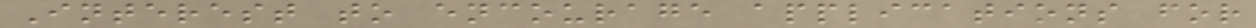Interest to encourage applications for
